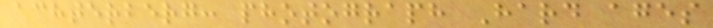achterberg: photograph Hard ages
